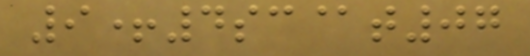9+4sc@t07
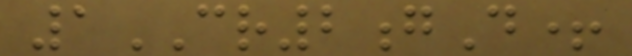1CR2gD+
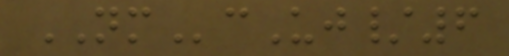NMcUj/6
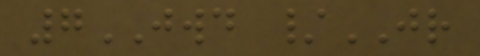7JWD /JR
